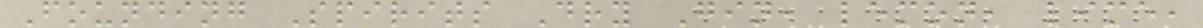Founding Spirits Dry Gin, lemon, lime,
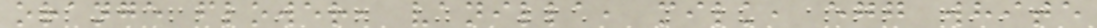orange flower, vanilla, milk, egg white
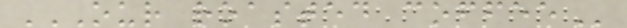OUR ROASTED COFFEE
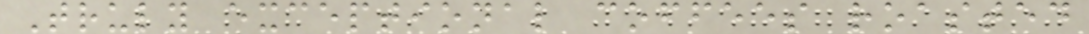Truly exceptional coffees roasted
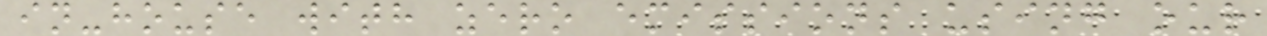in-house with zero emissions using our
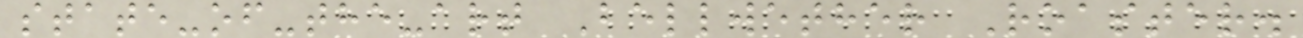state-of-the-art Bellwether Roaster.
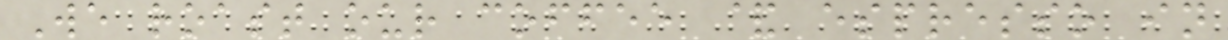We roast our coffee & espresso in
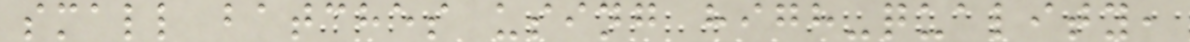small batches using high-quality,
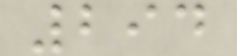294
